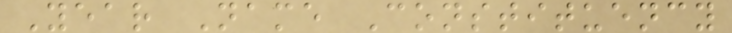Year Name Constituency
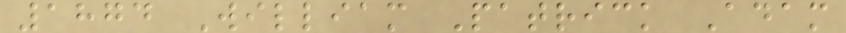1874 William Patrick Adam
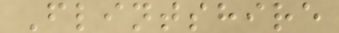Flintshire
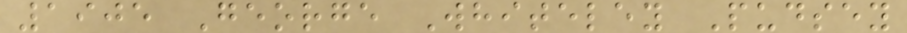1905 George Whiteley Pudsey
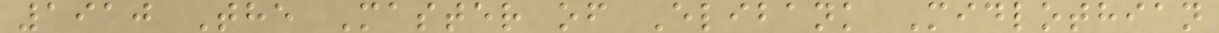1910 The Master of Elibank Midlothian
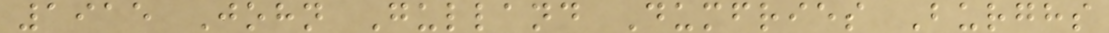1915 John Gulland Dumfries Burghs
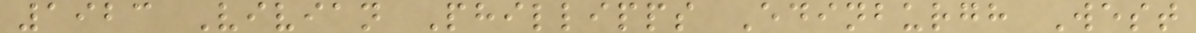1923 Vivian Phillipps Edinburgh West
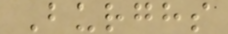Burghs
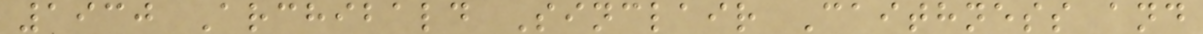1930 Archibald Sinclair Caithness and
